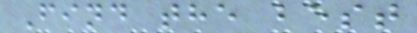Find the best
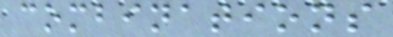combinations
